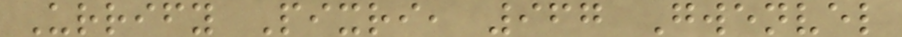Urrify Pixri, 967 Gwenvel
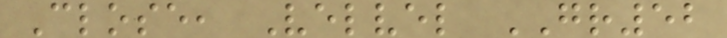Close, Velvel GR52
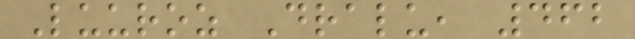Luuroz Dralu, 462
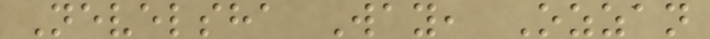Nevelsha Way, Ozzan
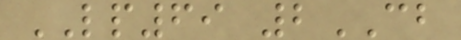LP69 2CB
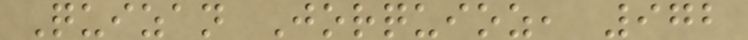Quizan Jorquioz, 972
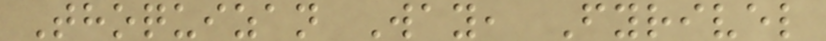Thoquizan Way, Fyrivel
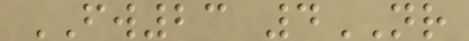FW23 4NR
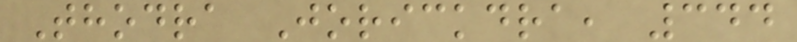Thodra Jorickdra, 344
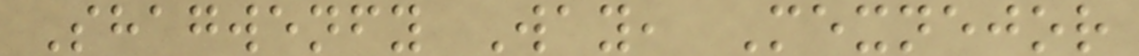Shagwenfy Way, Mexnejor
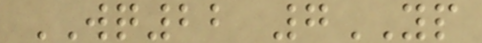WQ22 7YP
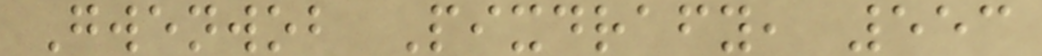Gwenwob Pixdrafy, 553
